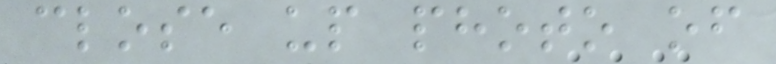close up photo of
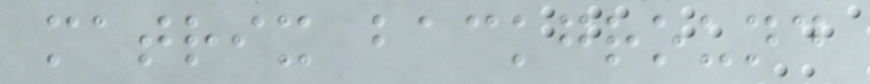matrix background
